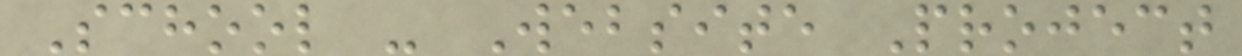School - Website Project
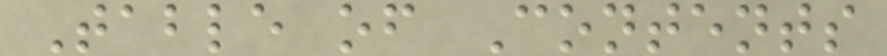Table of Contents
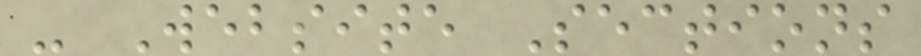- Website Sections
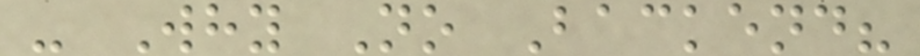- Why No Backend?
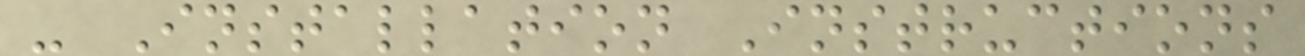- Installation Instructions
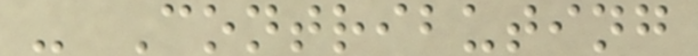- Contributing
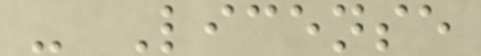- License
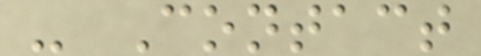- Contact
